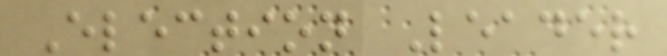Election Leader
